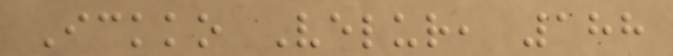Ickko Velur, 188
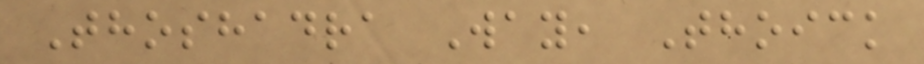Thoshadra Way, Thoick
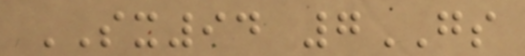SX94 7GS
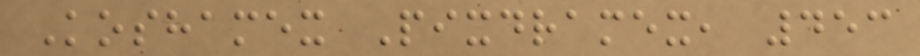Koshamex Pixdramex, 453
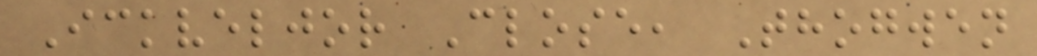Ickveljor Close, Thogwen
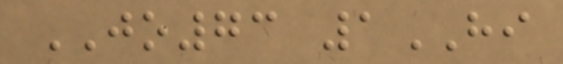JO73 1HI
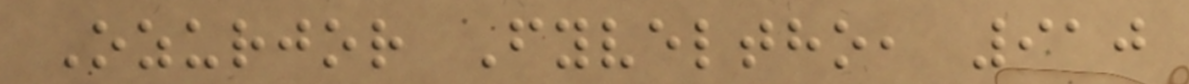Ozurjor Fyveltho, 910
